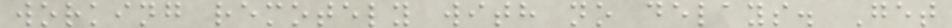working remotely with no delays. Get
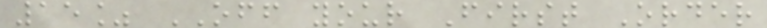15% OFF your First Order
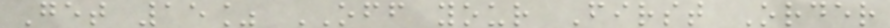Get 15% OFF your First Order
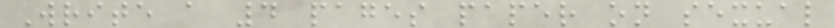Write a 4 pages paper on sexual
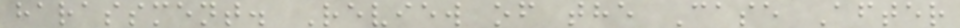harassment. Review of the Case After
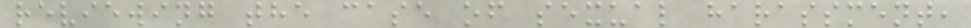reviewing the case of sexual harassment,
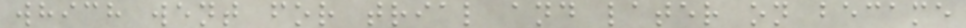which went for trial and later on became
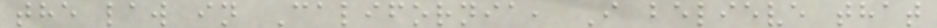the law in California, I believe that
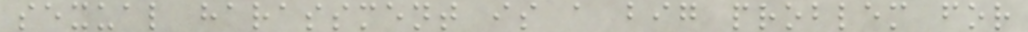sexual harassment is a big problem for
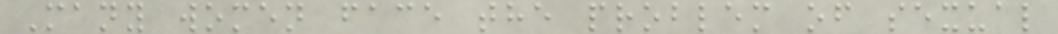Many women face the problem of sexual
